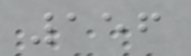156
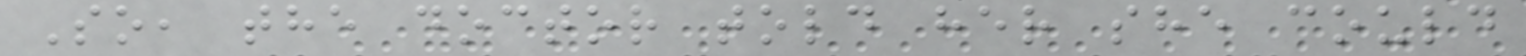So, the doctor told her she could
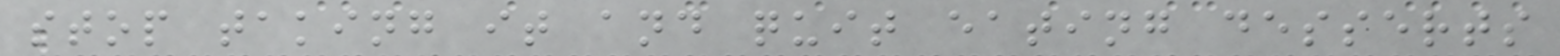stop taking it and quit eating desserts
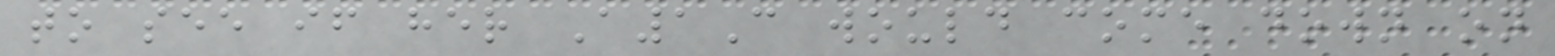to see if her A1C would come down on
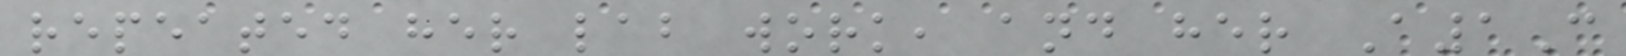repeated her lab work, and her A1C
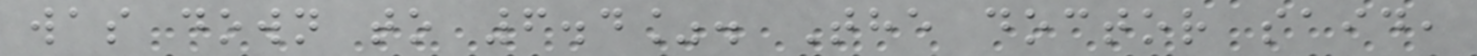was down to 6.4%. The doctor said,
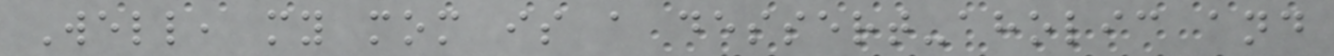Well, my mom is a dessert-aholic and
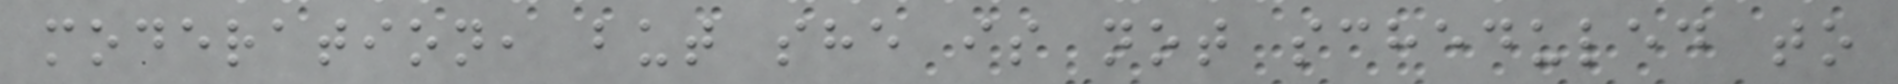moderation, but she is not scheduled to
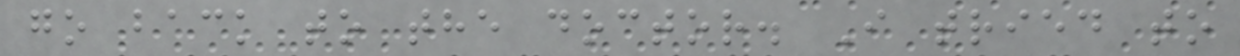go back to the doctor. I tried to
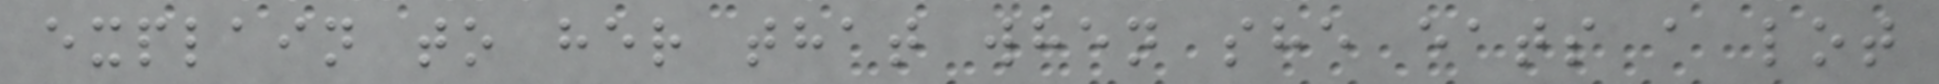explain to her that when she eats a lot
